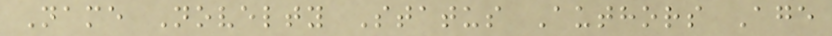Name Novelty Status Authors Age
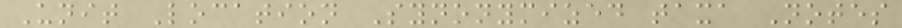Unit Location Synonymized taxa Notes
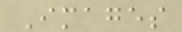Images
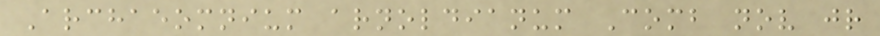Archaeomnium arnoldianum Comb nov jr
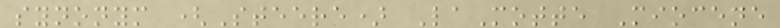synonym (Steere) LaMotte Miocene
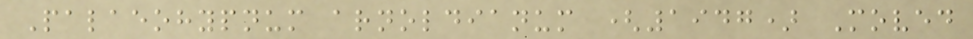Palaeohypnum arnoldianum (1947) Moved
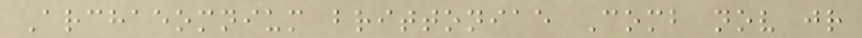Archaeomnium brittoniae Comb nov jr
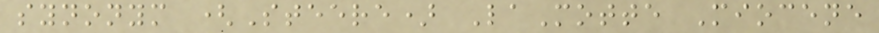synonym (Steere) LaMotte Miocene
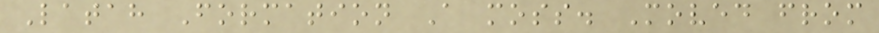Latah Formation A moss. Moved from
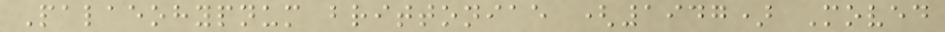Palaeohypnum brittoniae (1947) Moved
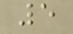5
